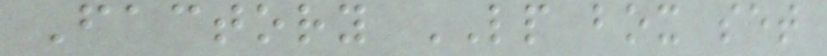Factory LP box set
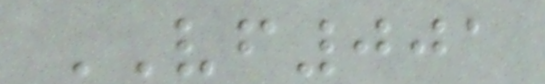VF001
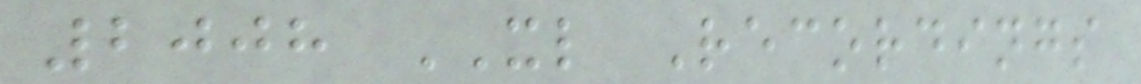2008 XL Recordings
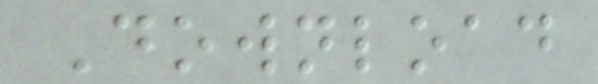Download
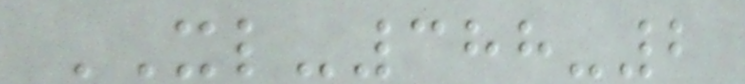XL-388-2
